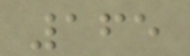165
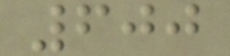600
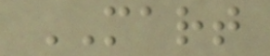MART
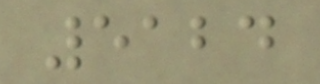5124
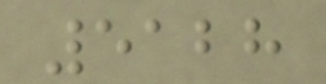5128
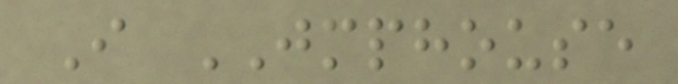I JMPHOUSE
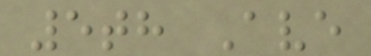5th Ave
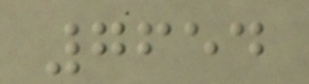7654
